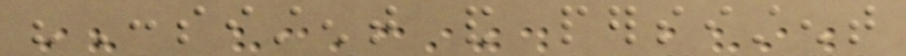"Consistent and persistent
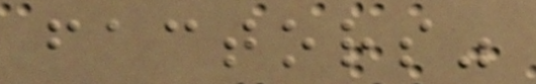factors"
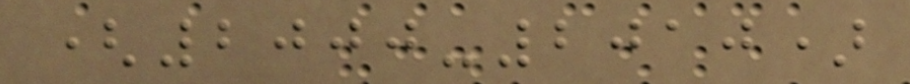(2000-2010)
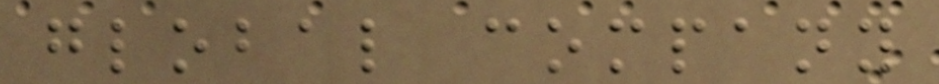global company
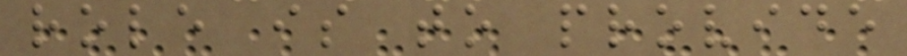role is to provide
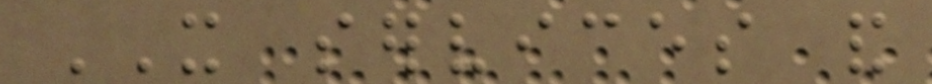IT services and
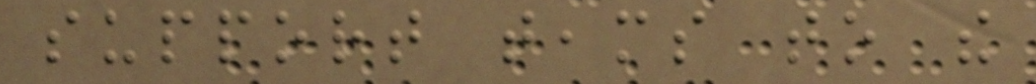support teams to the
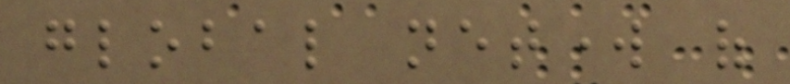global network of
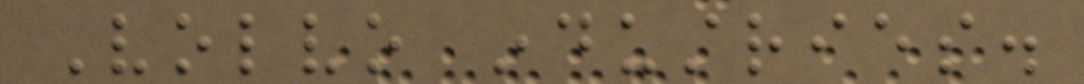Volvo industries.
